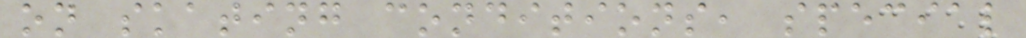on skating conditions, special
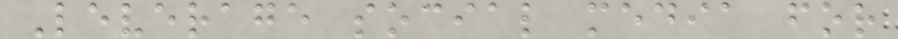Leverage social media for
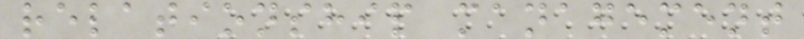relationship management
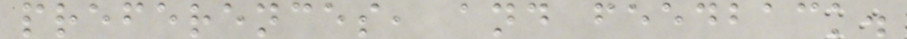preferences, and feedback.
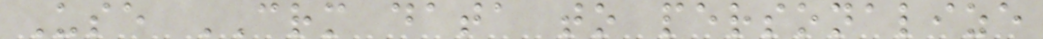Use CRM data to personalize
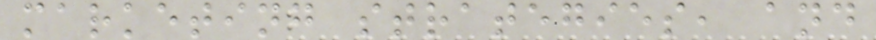marketing strategies, and
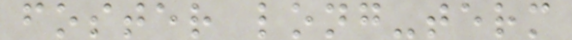foster long-term
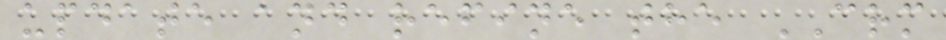update and refine the CRM
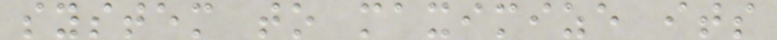system to maximize its
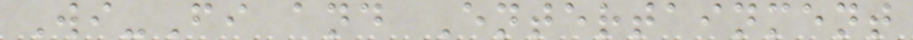Wi-Fi and Entertainment
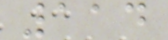114
